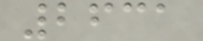2631
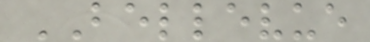BELLEVUE
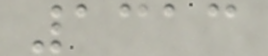1313
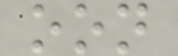oon
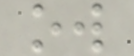ow
